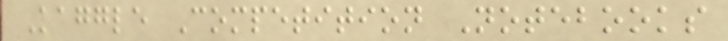Kaggle Competition Notebooks
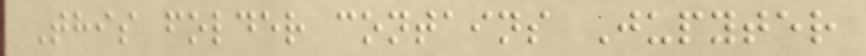This folder contains Jupyter
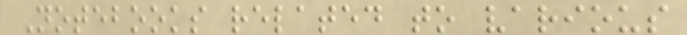Notebooks related to various
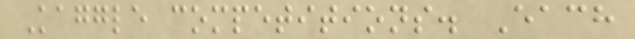Kaggle competitions. Each
